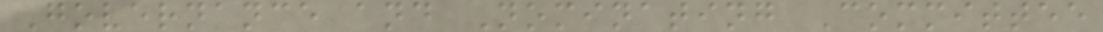Governance and Nominating Committee
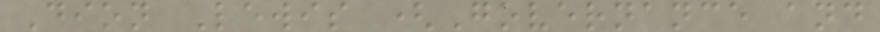Dion Lewis (Governance and
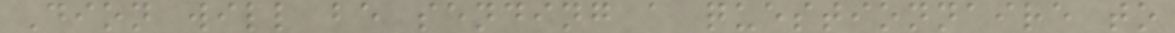Dion will be sending a questionnaire to
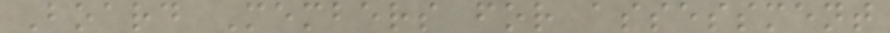Board Members for assessment
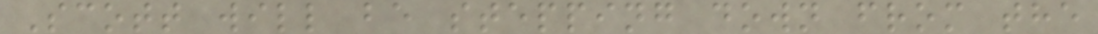Scott will be stepping down from the
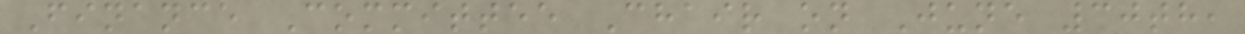Finance Committee Chair on June 30th,
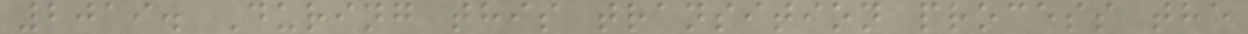2019. During this transition process the
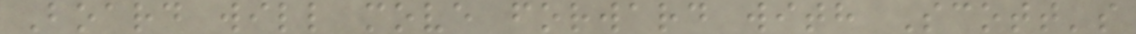Board will move forward with Scott's
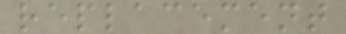replacement
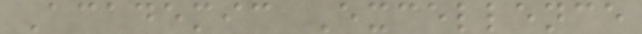Academic Excellence
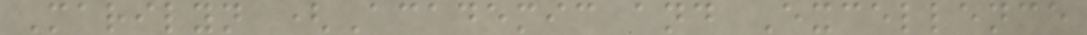Marilyn (Academic and Excellence
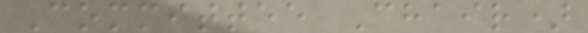Committee Chair)
